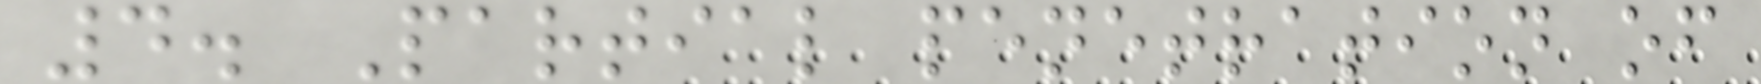4. Partial penetration of
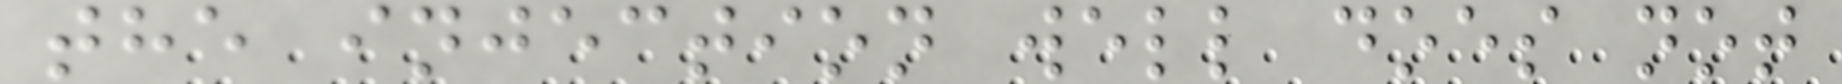the injection well does not
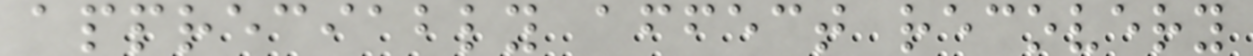appreciably affect recovery
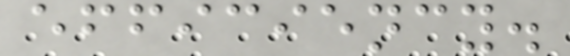efficiency.
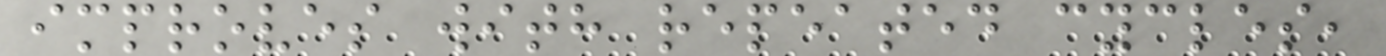improves with repeated cycles,
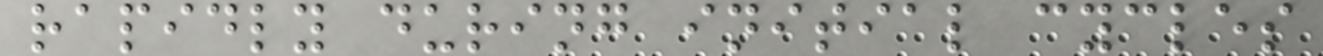rapidly during initial cycles
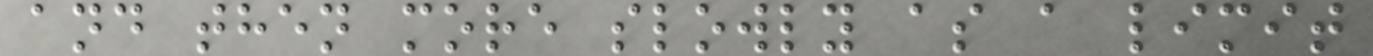and then more slowly as a limit
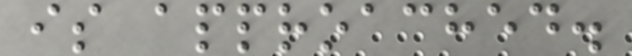is approached.
